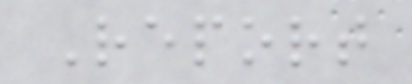Report
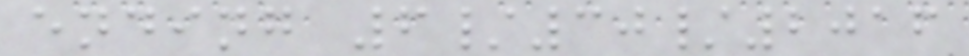ending 6/30/2016
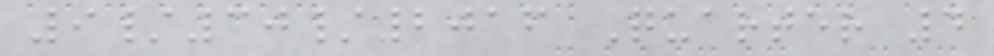9/30/2016 Quarter 4
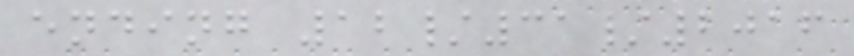ending 12/31/2016
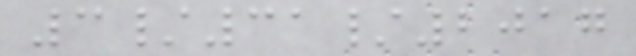3/31/2017
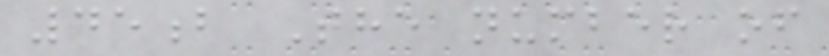45b The number of
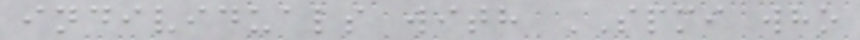individuals with SPMI who
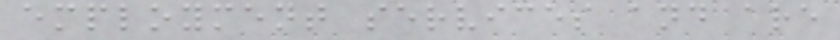employment services and are
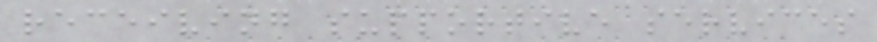receiving supportive services
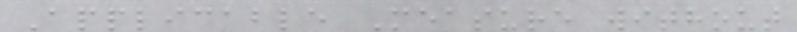Applicable Measure without
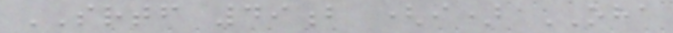SRTF 49b (i) OHA
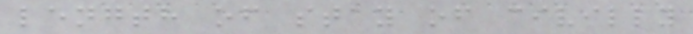length of stay of civilly
